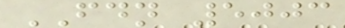FDN 5003
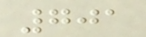701
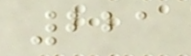221
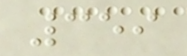359
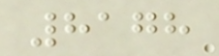8178
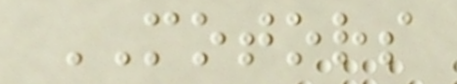MOTORS
